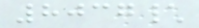8037\
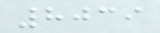8039
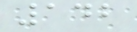142
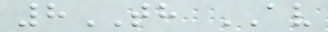8TH AV
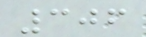306
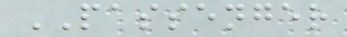PASSENGER
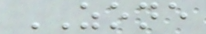ZONE
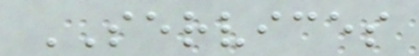SERVICES
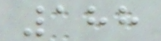188
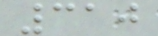310
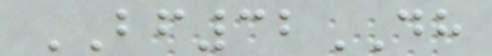BF32DH
